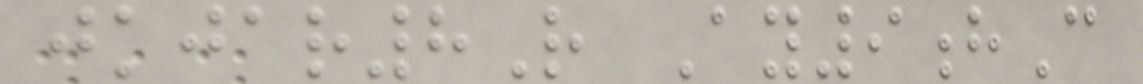jkjar8R Ay9hC
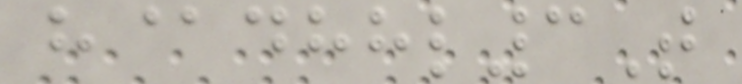h@dhhl3T
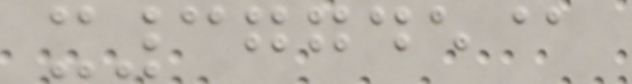x37745@
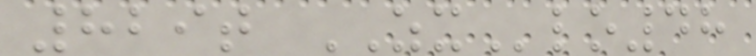829t ZXlo48
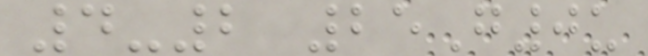4-2 25G0u
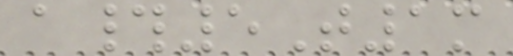a#5T1m
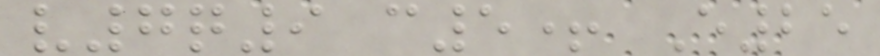v7q9 c5+ E25
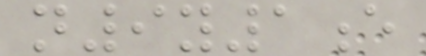n9y1e
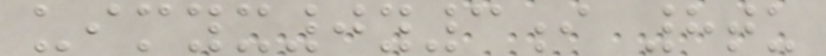uimyx0y3i 8tu
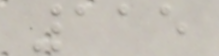115
